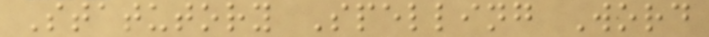Statutory Spelling Word
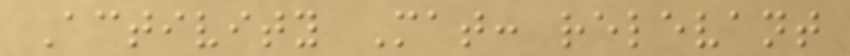Activity Mat: relevant
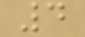4
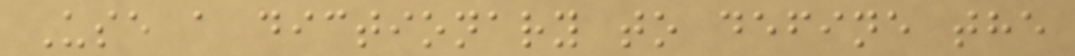Use a dictionary to define the
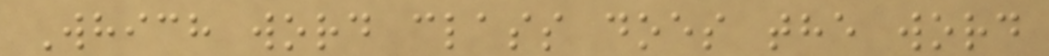Which word class does the word
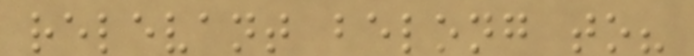relevant belong to?
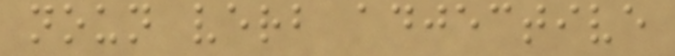noun verb adjective
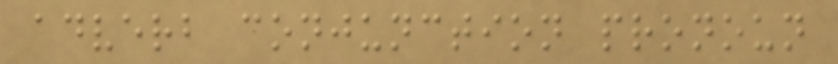adverb conjunction pronoun
